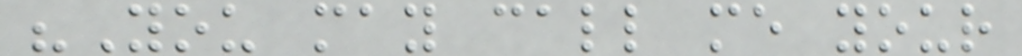"You may call me your
